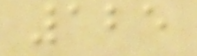125
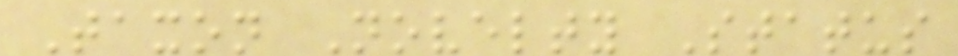Taxon Novelty Status
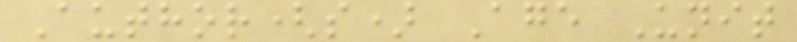Author(s) Age Unit
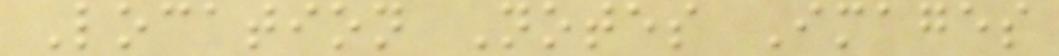Location Notes Images
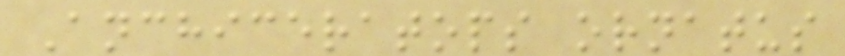Anchiceratops ornatus
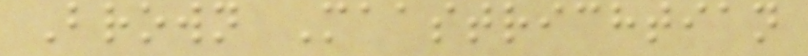Brown Maastrichtian
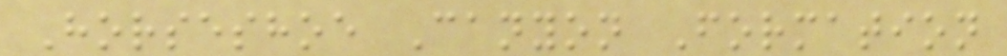Horseshoe Canyon Formation
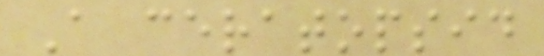A ceratopsid
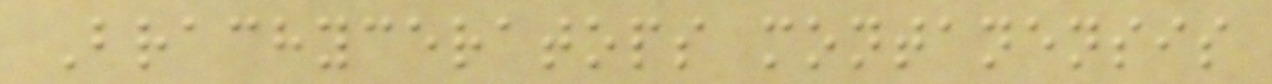Brachyceratops montanensis
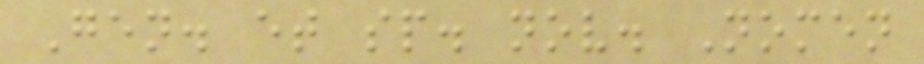Gen. et sp. nov. Nomen
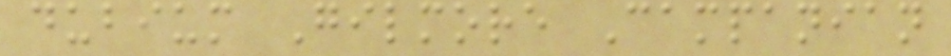dubium Gilmore Campanian
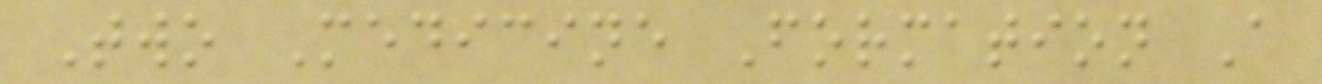Two Medicine Formation A
